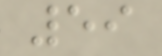59
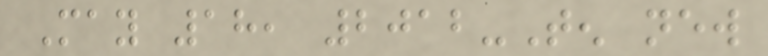May 18, 2012-Ten new
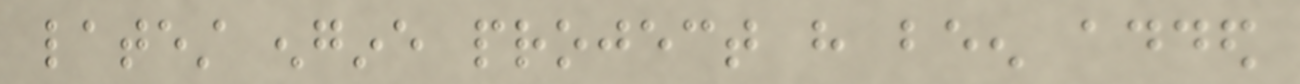latest engine project have been added
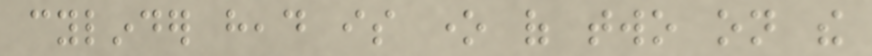cylinder head is one of two on the
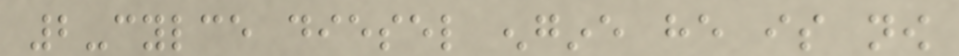2-cylce diesel engine he is now
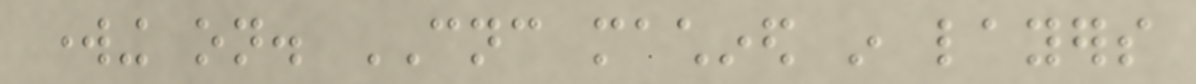working on. CNC machined in layers
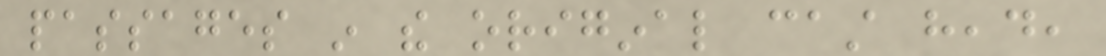passages in the original cast head,
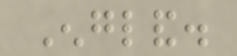England.
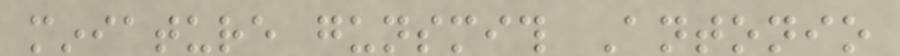miniature gunsmith Antonio
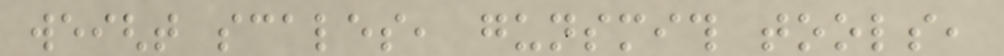weight scales, gunsmith tools,
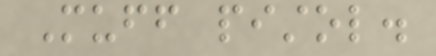Muff pistol.
